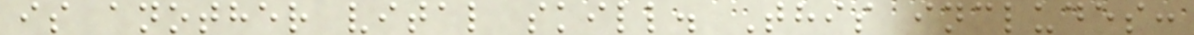is another vital skill. This includes:
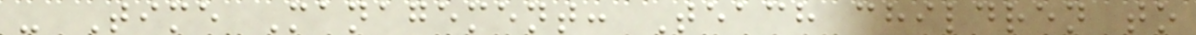- Time Management: Teach children to
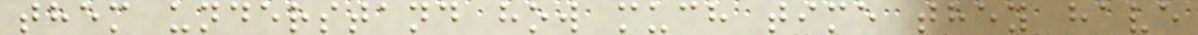them understand how much time they have
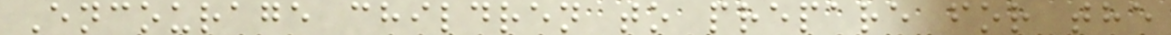Encourage children to prepare for the
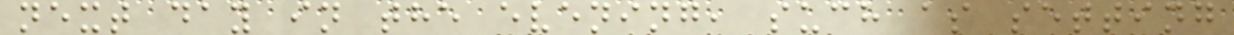next day in the evening, such as setting
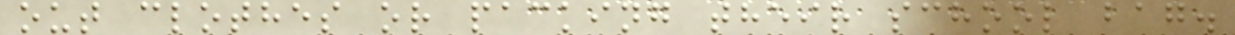out clothes or packing their school bag.
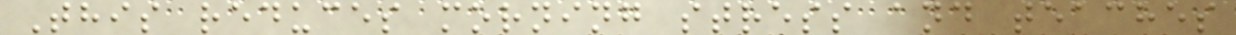This reduces morning stress and teaches
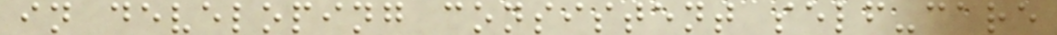in developing consistent self-care
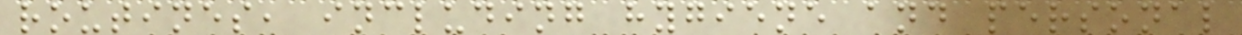routines, including hygiene and personal
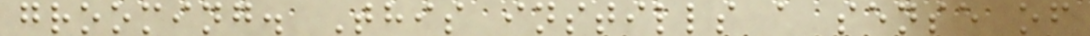grooming. This instills a sense of
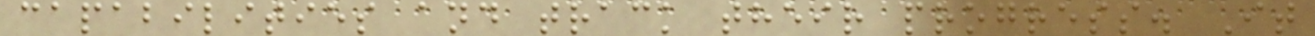capabilities and track their progress. It
